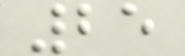25
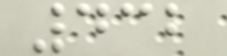432
